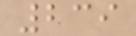239
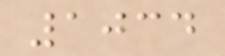1034
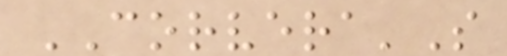CORVERA'S
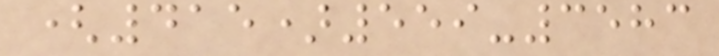(415)559-3583
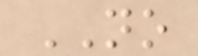NO
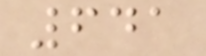641
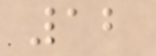12
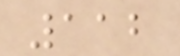112
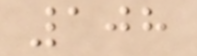108
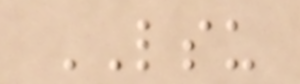LSU
